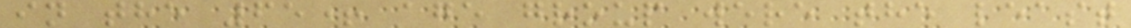in the 65+ age group were the least
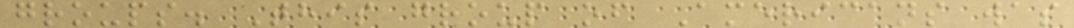groups. This group of Americans was
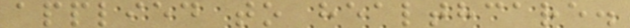applied to healthcare.
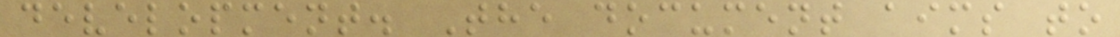development. The document aims to
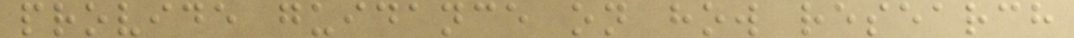provide guidance on how research
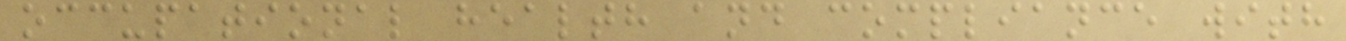occupational health and compliance with
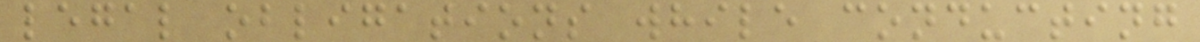legal obligations while conducting
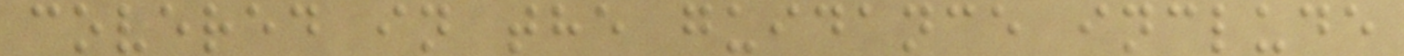covered in the guidance include
